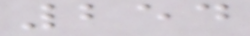254
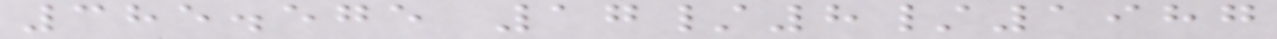385.575 17/8/1987
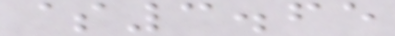$3.65
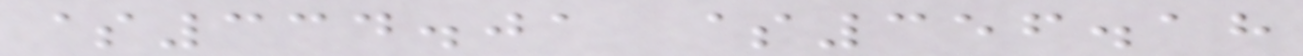$334.01 $356.18
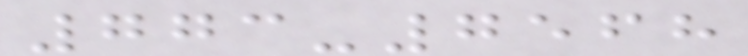773-7568
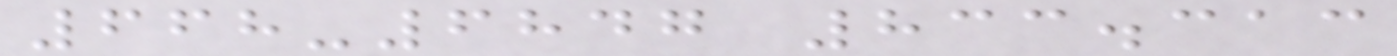668-6847 833.313
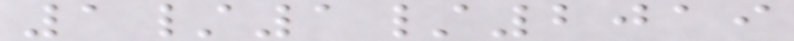1/1/2019
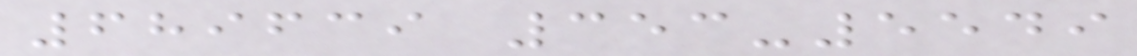689639 353-5549
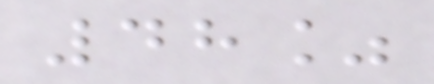48%
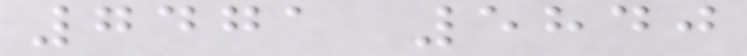7471 5840
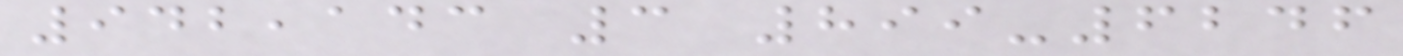942,143 3 899-6246
